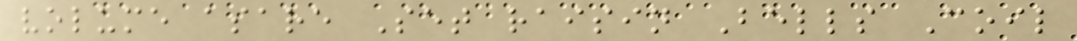volume asare Set raisin Bells Coil
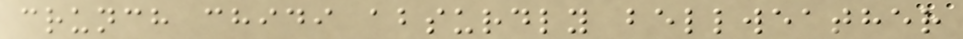crunch chidi absurdly bellweather
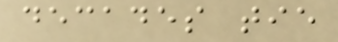decades tie
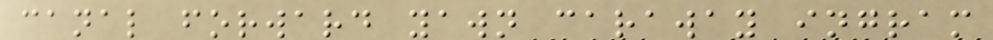canal forward yawn caraway ingram
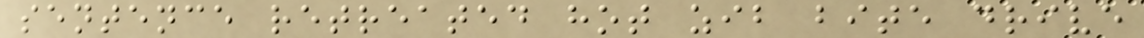sentence retreated hot zib bite drive
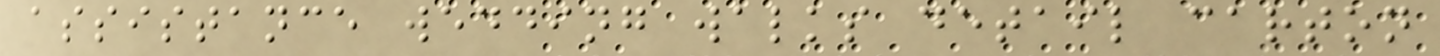assistance wedding walks detail carton
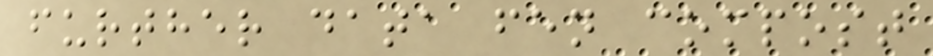further data fen compost
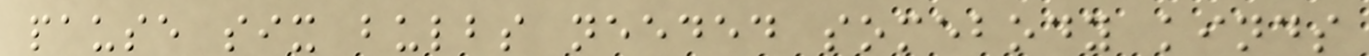pause six bulbs needed somebody kinds
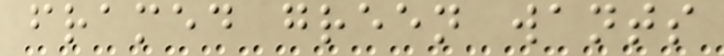framed green wants
